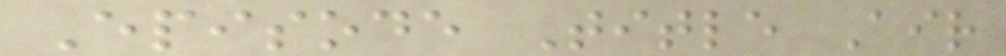Episode Title Air
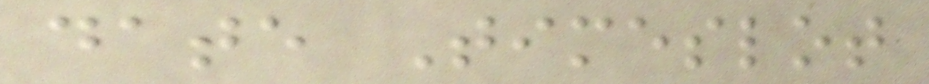date Timeslot
